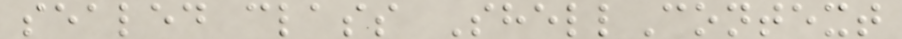sealed class ShellContext
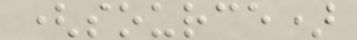(source)
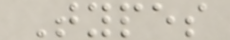Types
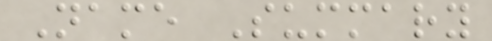Name Summary
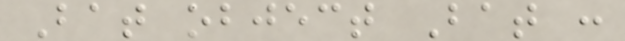Bat object Bat :
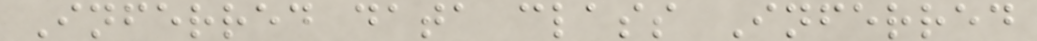Inferred data class Inferred
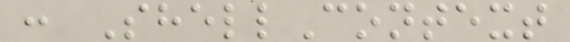: ShellContext
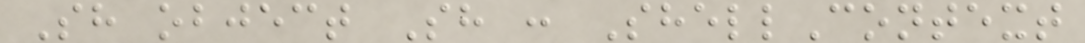Sh object Sh : ShellContext
